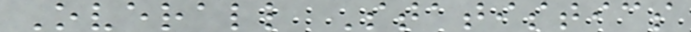Overall Statistics
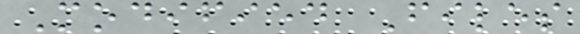Modified Files
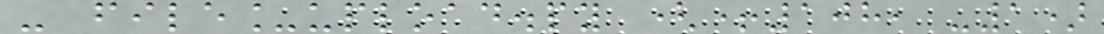- file_upload.py (+108, -1)
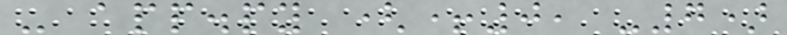- app.py (+0, -7)
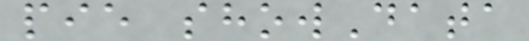pie showData
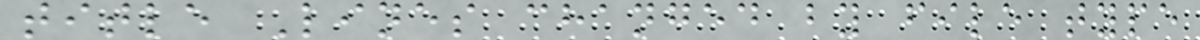title Lines changed by file type
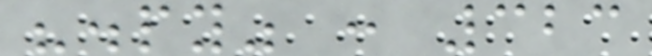".py" : 323
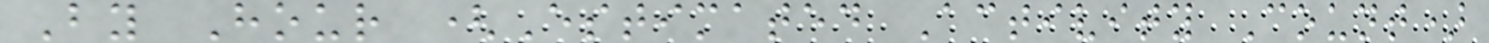By Hour (Estimated Activity Count)
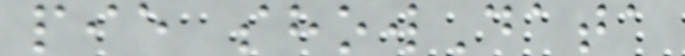pie showData
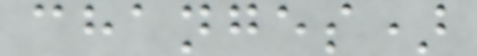changes)
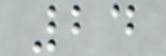24
